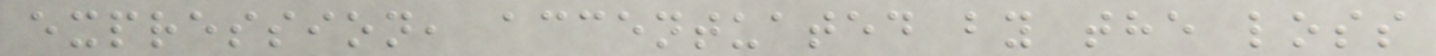expression, accentuated by the loss
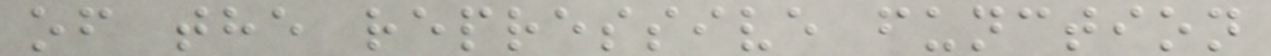of the repressive function
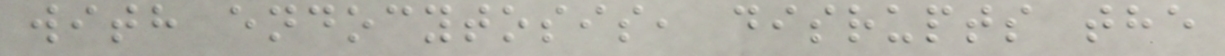with endocytosis, disrupts the
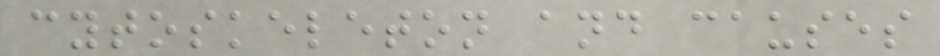cytoskeleton and causes
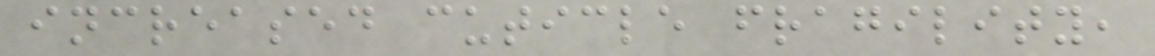increased cuticle fragility,
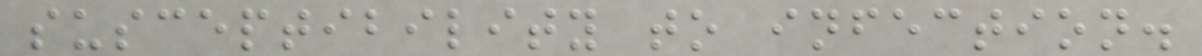susceptibility to infection.
